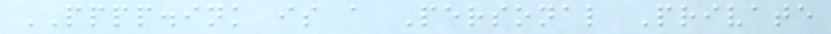PPPP.ink is a Personal Private
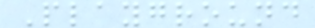Playground
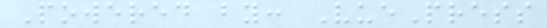Powered by: VuePress
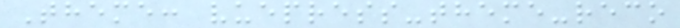Theme: vuepress-theme-reco
